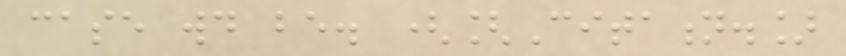case would be. ([Citation.]
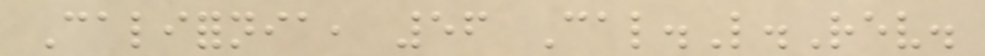California, 56 Cal.L.Rev.
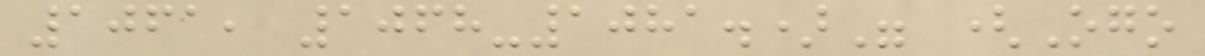1061, 1068-1081.)" (Ogo
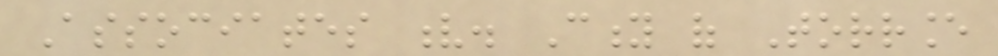Associates v. City of Torrance
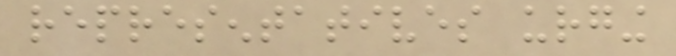representatives urging
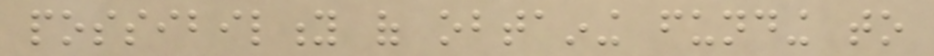possibility of obtaining funding to
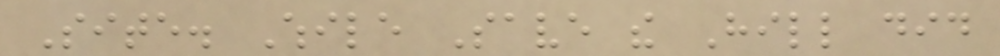Site. While Save the Hill did
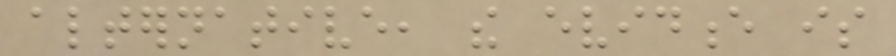alternative, the evidence is
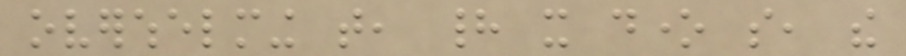overwhelming that, had it done so, the
